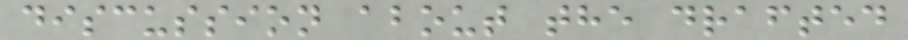discussion about the drafted
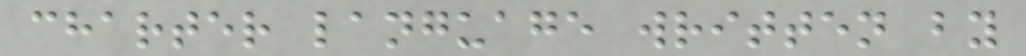charter language written by
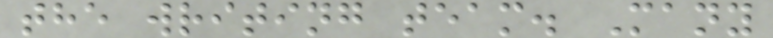the writing team. Many
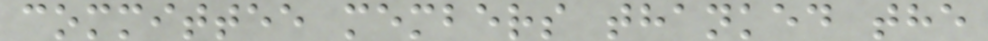committee members thanked the
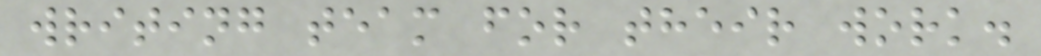writing team for their work.
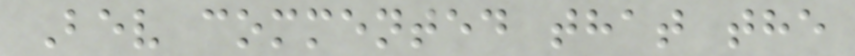Bev commented that the
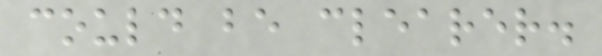could be clearer.
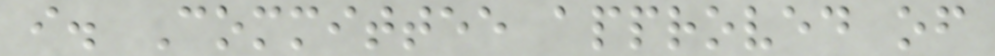i. Committee approved of
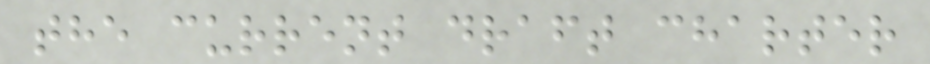the current draft charter
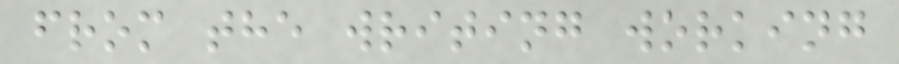from the writing working
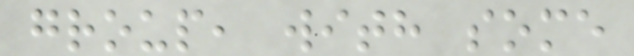group, with some
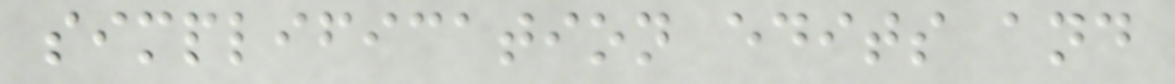simplification edits and
